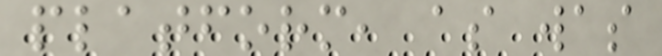platform, as was
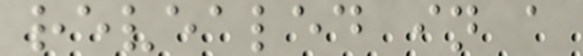revealed in a
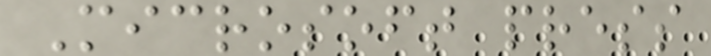Microsoft press
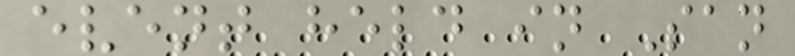event held in San
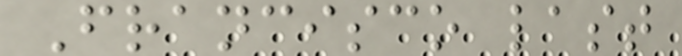Francisco last
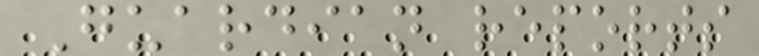Guardian reports
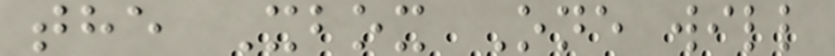the Xbox One will
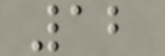12
